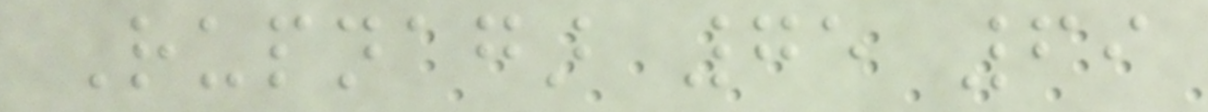Rupnagar 75 69
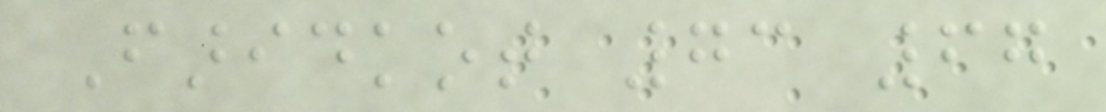Faridkot 73 67
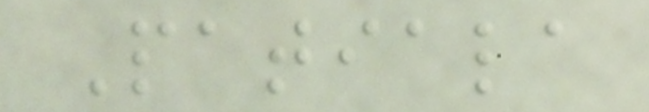Patiala
